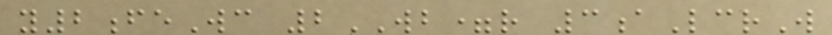y2feWc 2WB=r 3aLcrW
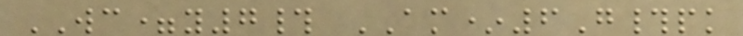WC=y7# AM*6G#pk
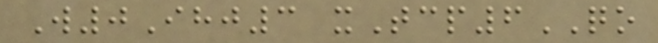W0Ihj3 xTcp6QO
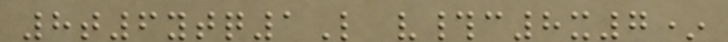8t6ytq1L v#c8x7*
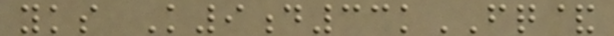yks K9d33kFQ&
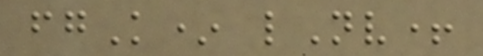fgK* lNv+
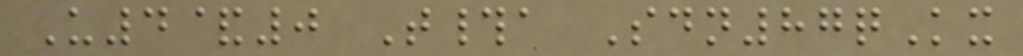U4&0 T#a Sdn87qKx
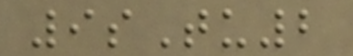9sTu2
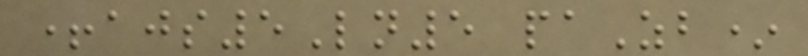+ajs5Ln5 paZb*
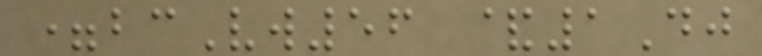=bcVw56 &1Dj
